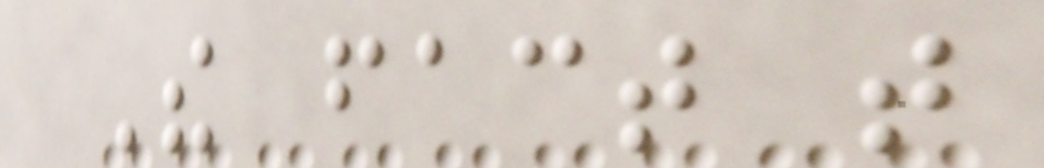The fact that
